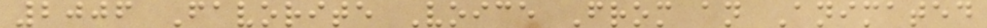2006 Favorite Voice From an Animated
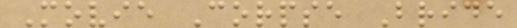Movie Corpse Bride
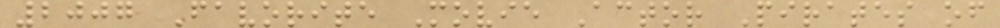2007 Favorite Movie Actor Pirates of
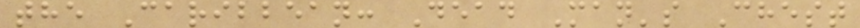the Caribbean: Dead Man's Chest
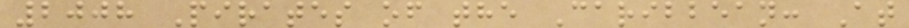2008 Pirates of the Caribbean: At
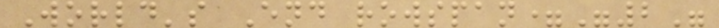World's End rowspan="2"
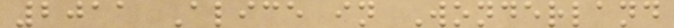2011 Alice in Wonderland
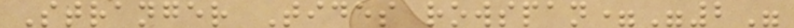Stranger Tides rowspan="2"
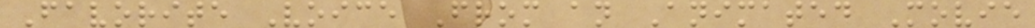Favorite Voice From an Animated Movie
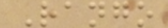Rango
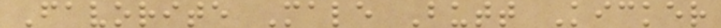Favorite Male Butt Kicker
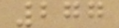277
